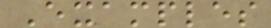Examples
